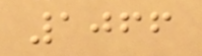1066
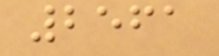2561
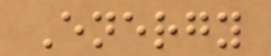Energy
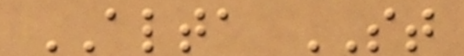ALTA ST
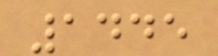1445
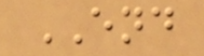END
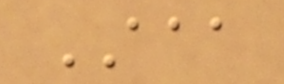AAA
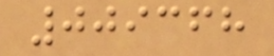009368
